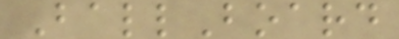BallBoard
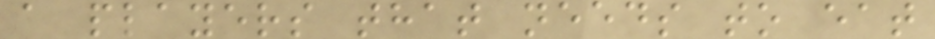a players that needs to eat
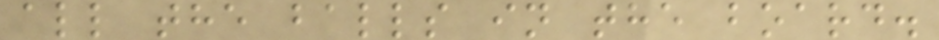all the balls in the board.
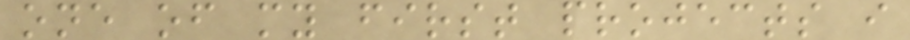one of my first projects i
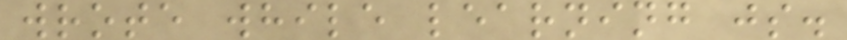wrote while learning js.
